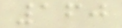160
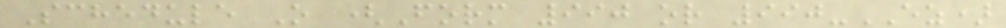Schedule O (Form 990 or 990-EZ)
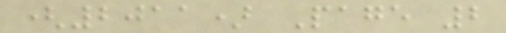(2011) Page 2
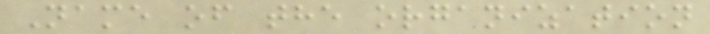Name of the organization
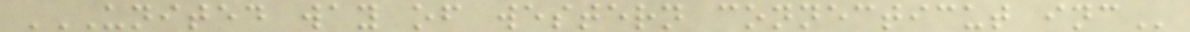UNITED WAY OF WESTERN CONNECTICUT INC
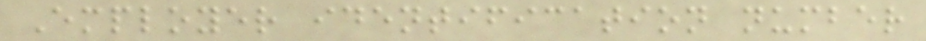Employer identification number
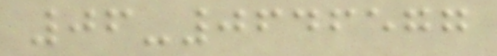06-0646577
